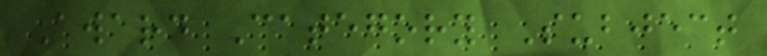Award Category Subject
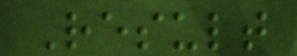Result
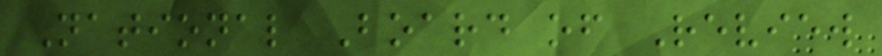National Board of Review
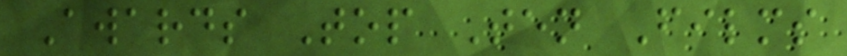Awards Top Ten Films
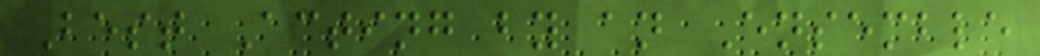Best Acting by an Ensemble
